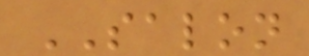SALON
